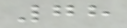78
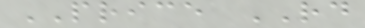PRICE RD
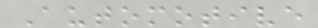Automotive
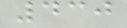430
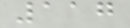117
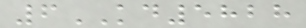6KD5828
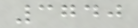3740
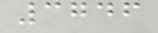3746
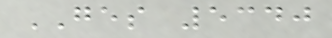GES 5340
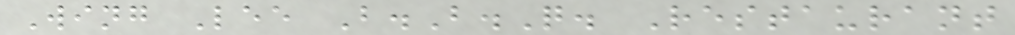Wing Lee B.B.Q. Restaurant
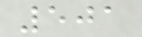501
